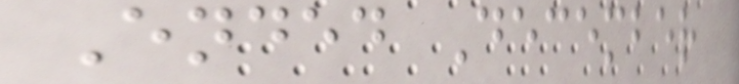Ended December
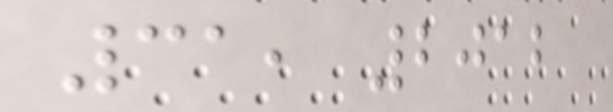31, 2012
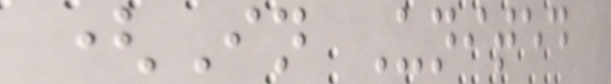(In United
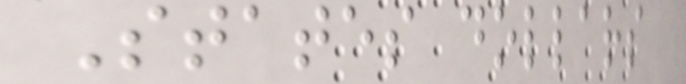States dollars
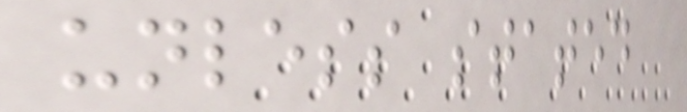unless stated
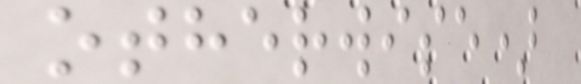otherwise)
